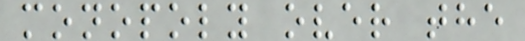monopoly over the
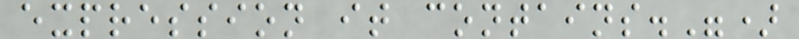expression it contains.")
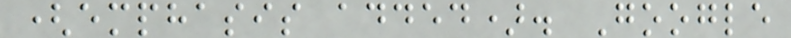(emphasis added). Google
